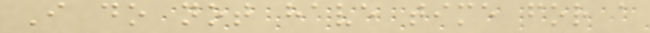I do not have time for a
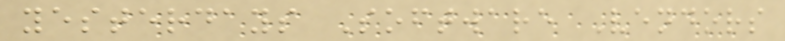yesterdays Software Vendors
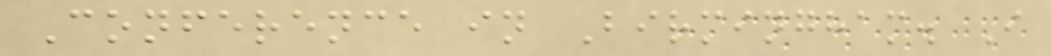Conference in Birmingham. I
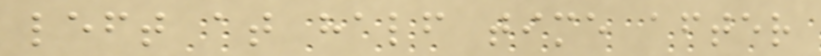left at half time after
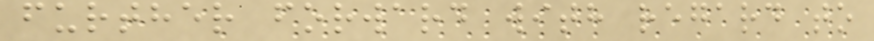further forward with regard to
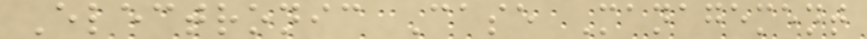Electronic Case Management
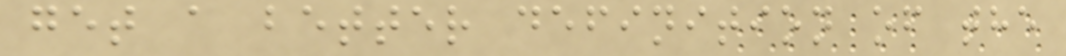get a better definition of the
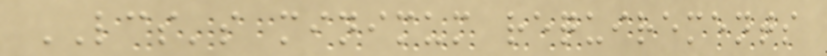LCS's minimum requirements
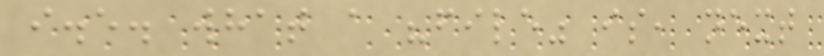i.e. what a "file" is, next
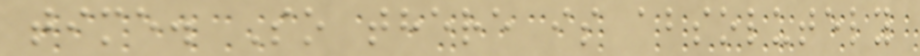time. So there is absolutely
